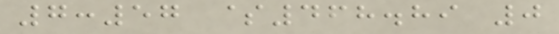7:57 $468.89 0
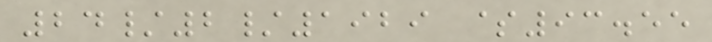24/2/1929 $93.55
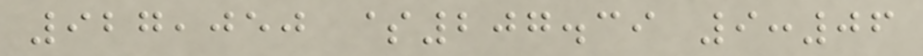927,050 $207.39 9:06
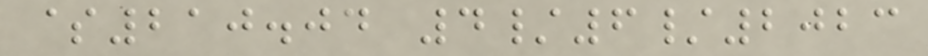$210.04 4/6/2023
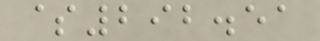$292.51
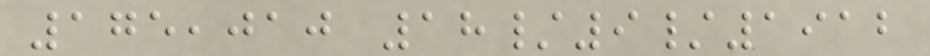175,010 18/9/1912
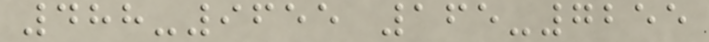488-9655 165-7255
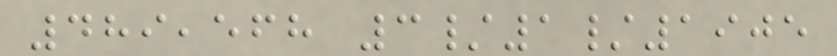489,568 3/1/1905
